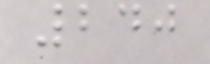240
